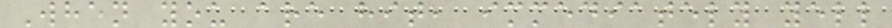When you are hit, immediately yell
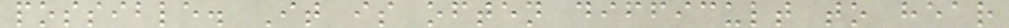possible. It is often difficult to hear
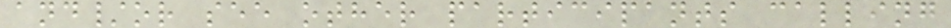and/or see other participants calling
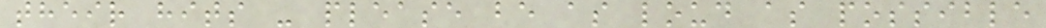their hits - please be as loud as possible
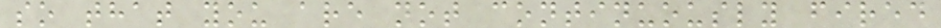so that you are not continuously fired
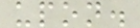upon.
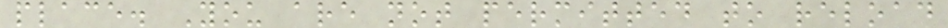place. You are not permitted to reload
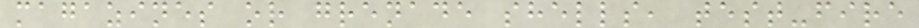magazines or grenade shells, test-fire
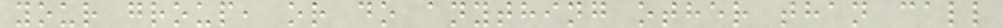your group, or do anything other than call
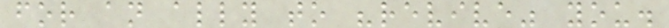for an ally to "revive" you.
